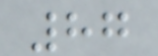87
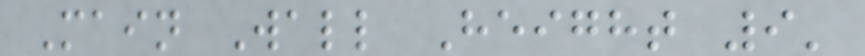Main Wall Height 9'
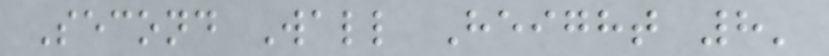Second Wall Height 8'
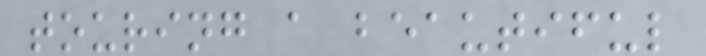touring a beautiful
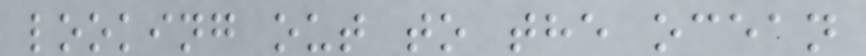looking out to the ocean
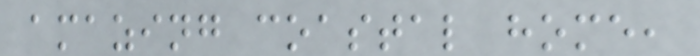amazing coastal home,
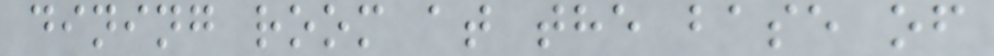dining room at the base of
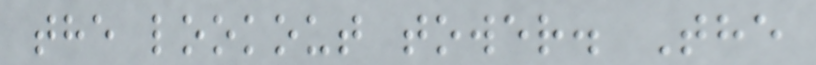the lookout tower. The
